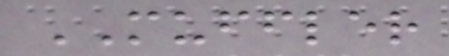MUFFLER
